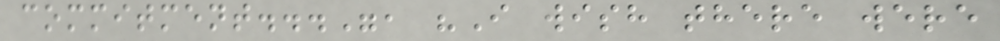commitment...", "I wish there were
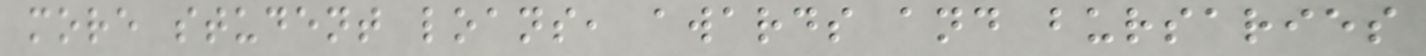more student loans, awards and bursaries
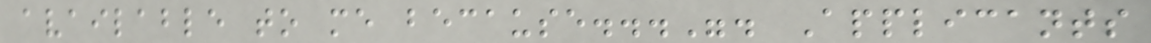available to me because...". Applicants
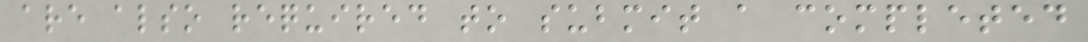are also required to submit a completed
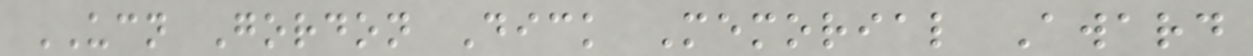UCN Gordon Dick Memorial Award
